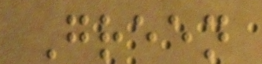Green
